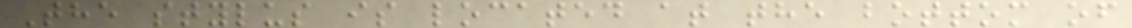The stylus is located at the bottom of
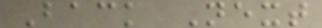Back Next
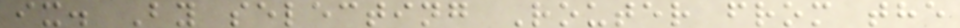ix. By selecting Router from the
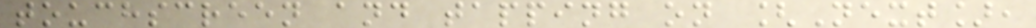touchscreen and tapping on [Next],
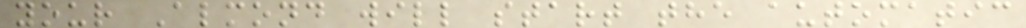your Almond will start the automatic
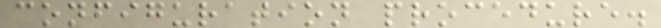configuration procedure.
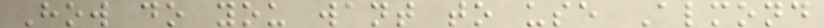How do you want to use Almond
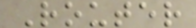Router
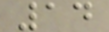14
